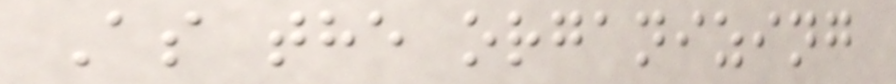As the organizing
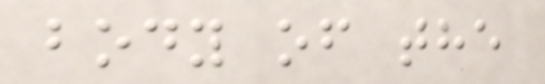body of the
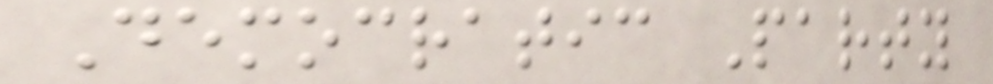Democratic Party
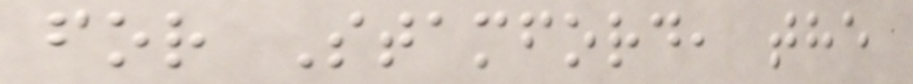for Stamford, the
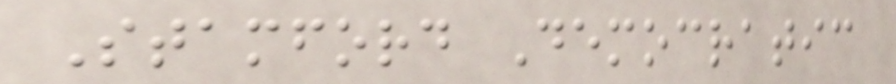Stamford Democratic
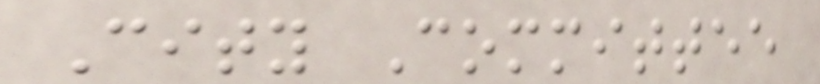City Committee
